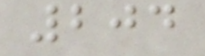204
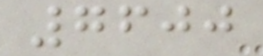7600
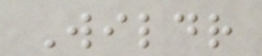Wildr
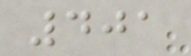401
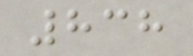838
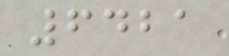6421
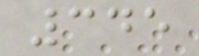345
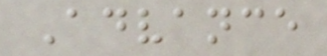Advance
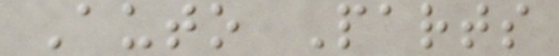Auto Parts
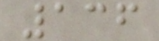136
